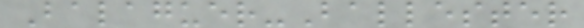Balaguer-Ballester
